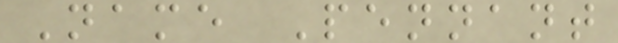Name Pennant
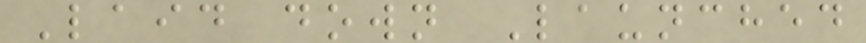Laid down Launched
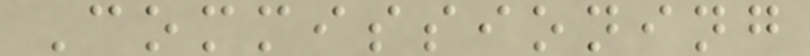Commissioning
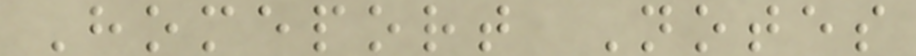Homeport Notes
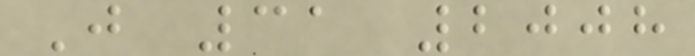J 31 2008
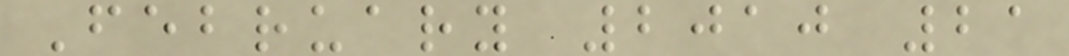February 2010 21
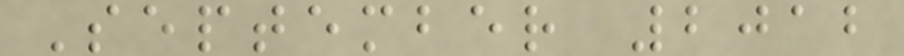September 2012
